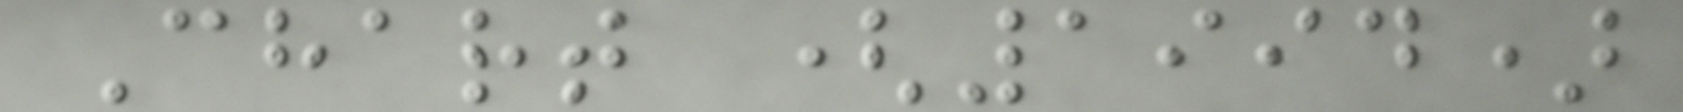Chart (1994)
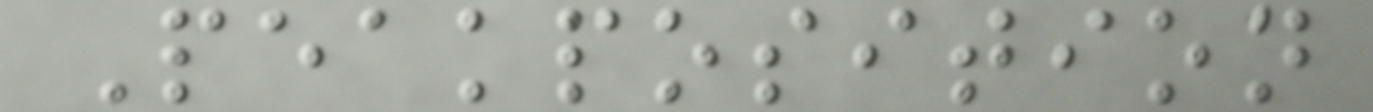Peakposition
